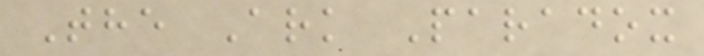The Ark Paradox
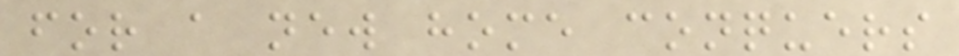for a new home conquers
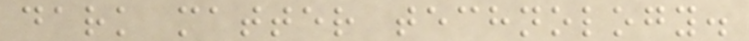dark matter technology.
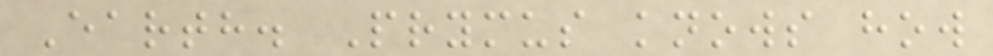Earth. Prymus knows how
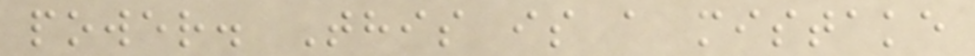power. This is a mistake
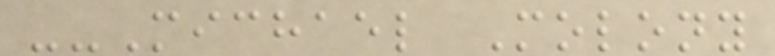--Michael Molony
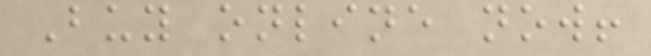Buy online now!
